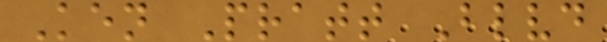Ken Pratt Blvd
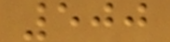500
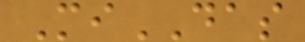MiDAS
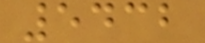5432
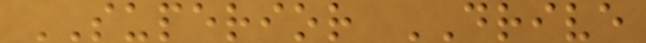SUPERIOR DRIVE
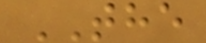THE
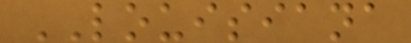LOUISIANA
